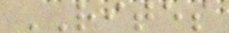RITES
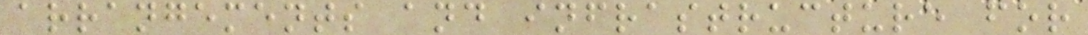arrangements and infrastructure for
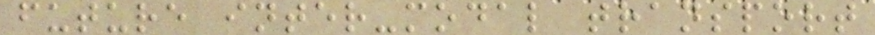future inter-modal transport
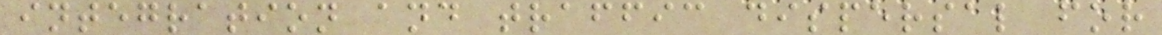integration and traffic dispersal for
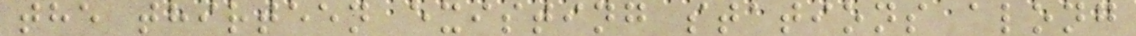the thirteen existing stations along
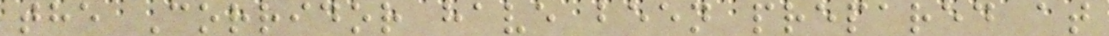the Corridor have been prepared at
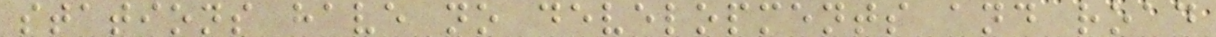stations have no developments and road
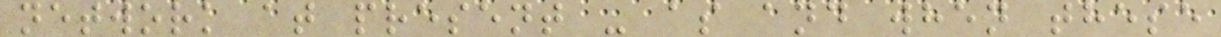network at present - as and when these
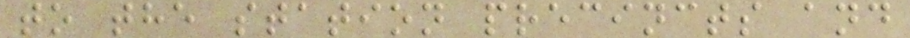to the station precincts and
